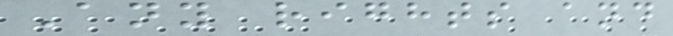Any rights and
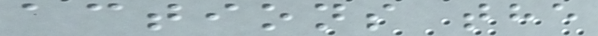actions the
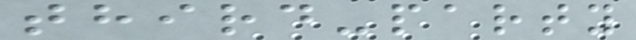third-party
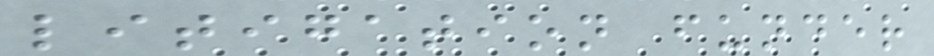litigation funder
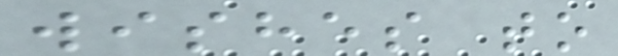wishes to
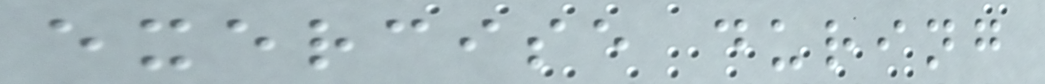exercise during
